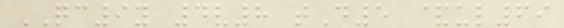QC9y 4v8 tD5 &ul69
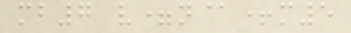mb7 v=n@+m5
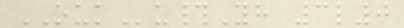OUKu#Yh 3l0
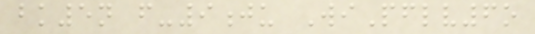bk5n f-9ju WiPflv6o
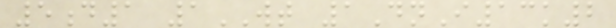5d1 1WT 1DnI13k2
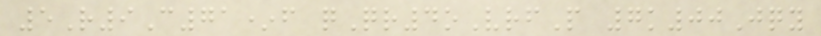5R9C71*f qQr4oVrfP 7k00Jqy
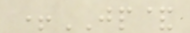+JP&
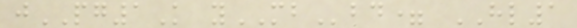jPG1K yMBbd= HL1
